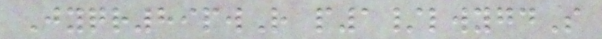Jyqr89pwR p1/lwygdS
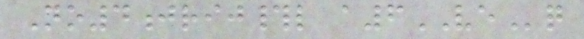No4jrij#l a6VEq
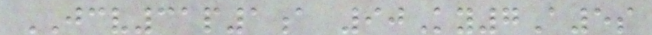JCV31p1a 90Ky7A5s
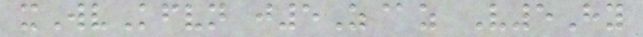xWvKfvn j5Z@z V5Hy
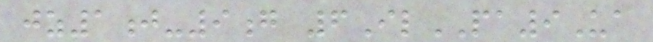jz1j-9g 6IlPA9Ua
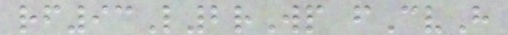rf93L2rWp fCvH
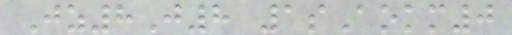Jz8J8 1sAokm0
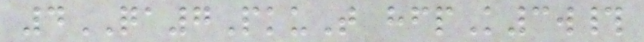4QA7PkuT hfpK3w#
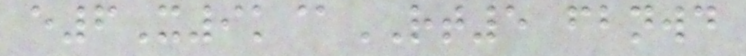e6X9k@RT5 fbnwd
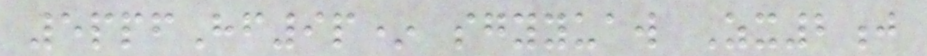5ppfHf9p* sgyyuaw Zx2j
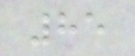85
